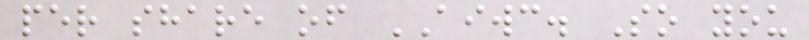per share of AIWC. So you
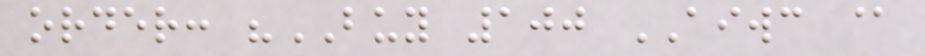order: "BUY 100 AIWC @
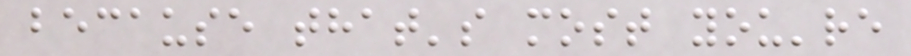because that's most you're
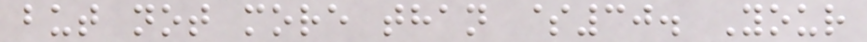but not more than $30. Your
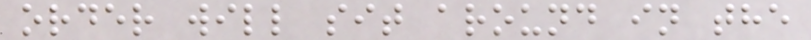order will sit around in the
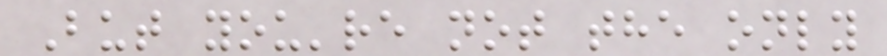But you're not the only
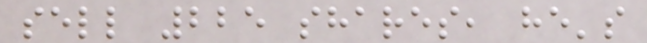sell 225 shares, he's
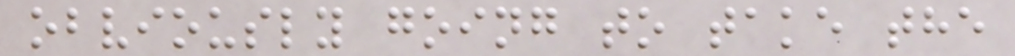obviously going to take the
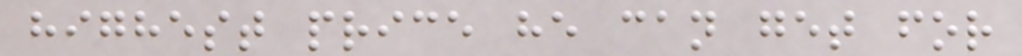highest price he can get for
